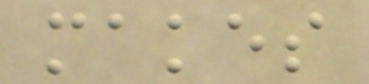makes
